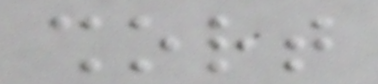short
